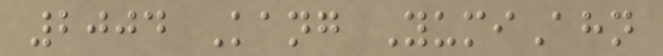2004 Kang YumiAhn
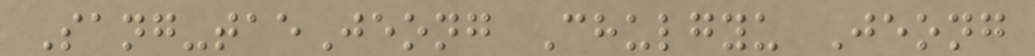Sang-taeJeong Chulgyu Jeong
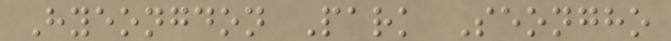Hyeongdon Park Seongho
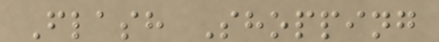Flash Shopping
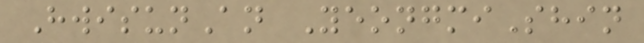HwisunAn YeongmiShin
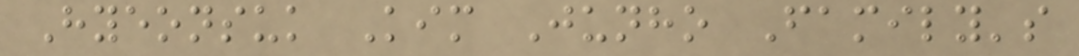Hyeonsuk Kim Junho Family's
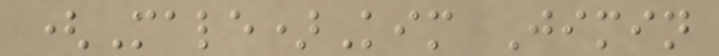(Male)Kim Jimin
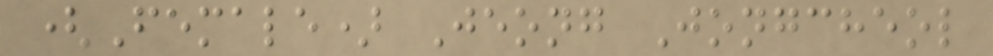(Female) Jeong Jongcheol
